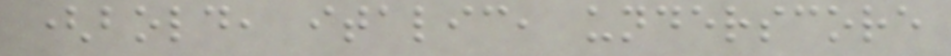(bold, italic, underscore
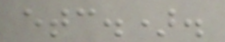etc.).
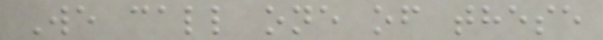We call one of these
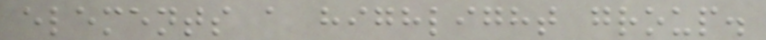elements a highlight group.
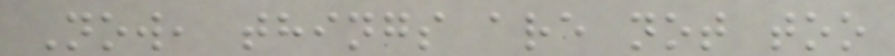Now, things are not too
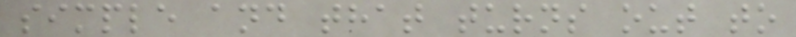simple and that turns out to
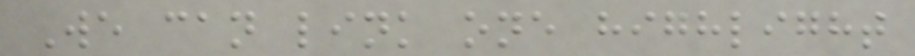We can link one highlight
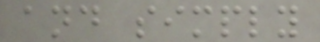and simply
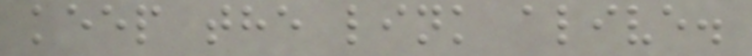keep the link alive.
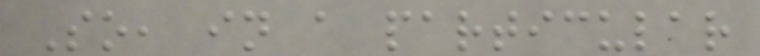So, in a particular
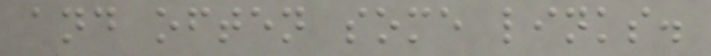and often some links.
